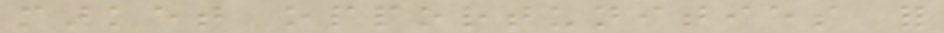market opportunities for
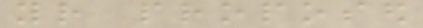your proposed
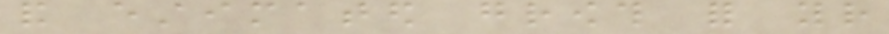and estimated growth for your
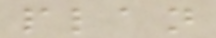plan
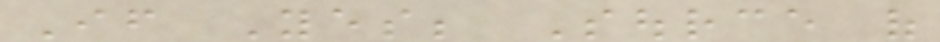If Yes; Source of
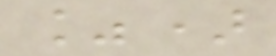%)
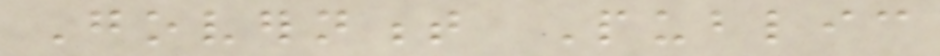Government Public
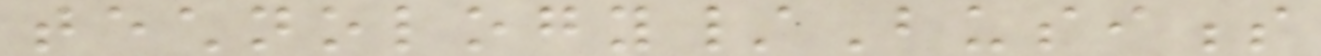technology/Business
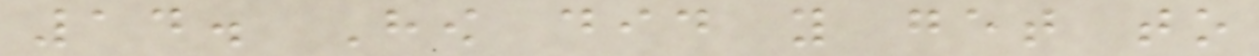14. How did you get to
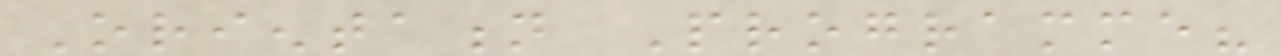Orientation Programme?
